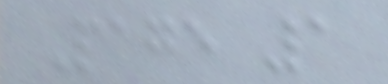Page 1
